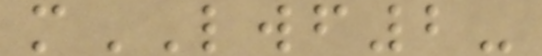mLWF2-
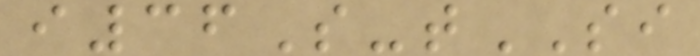i36S-tSI
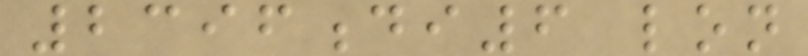2396di6 lon
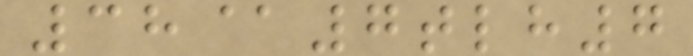38@7tlh7
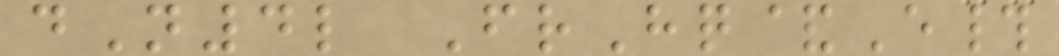dN4l FrHq&E#
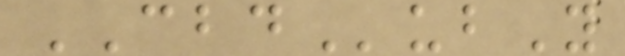CBDubY
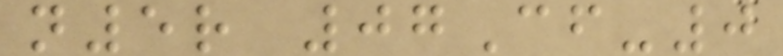n5r 07Cf-0
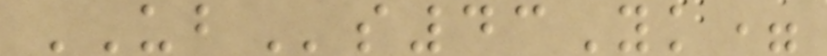UBs43Yk=
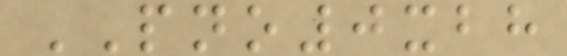PNO0xbh
